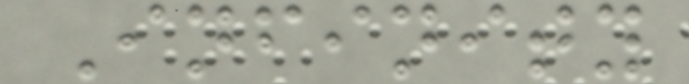Infinity
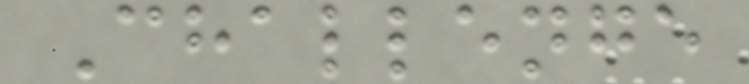Challenge
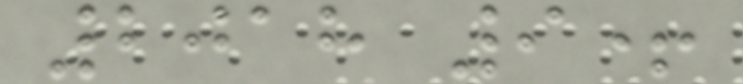2018 9+
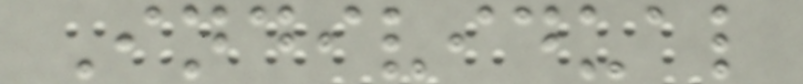Individual
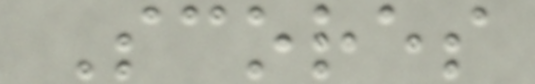Scores
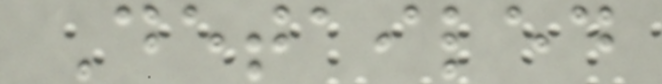Detailed
